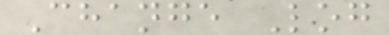Change Log
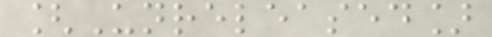[Unreleased]
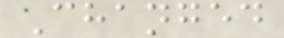Changed
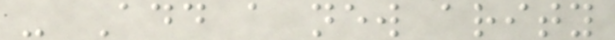- Add a new arity
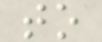to
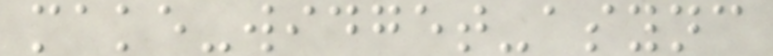make-widget-async
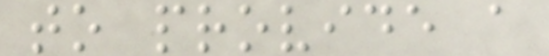to provide a
